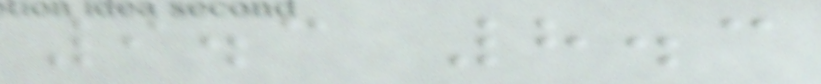9.3 8.3
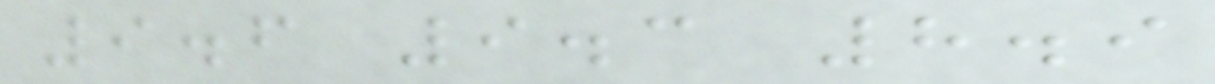9.6 9.3 8.9
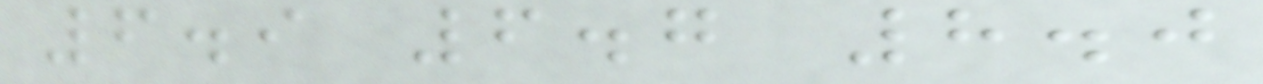6.9 6.7 8.0
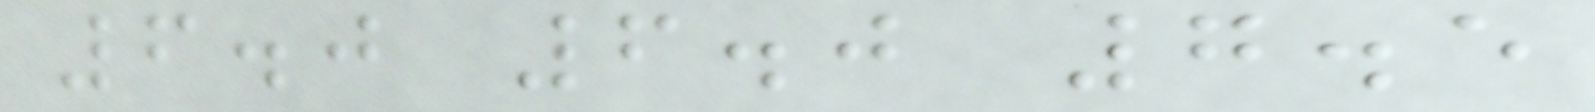6.0 6.0 7.5
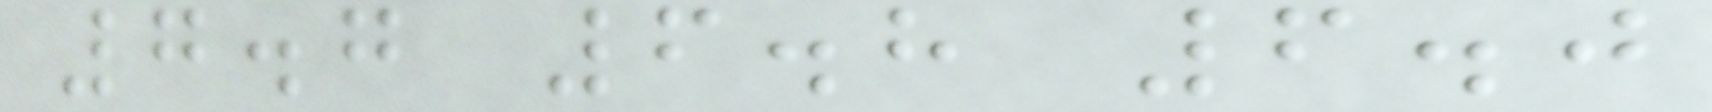7.7 6.8 6.0
